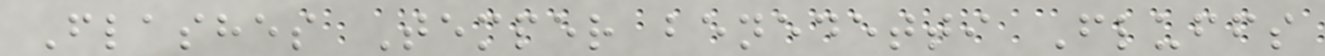Flashes Temper benedetti Fluffs
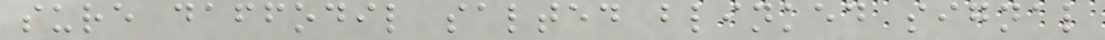sure daffodil salted blinked signal
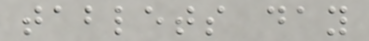tablets day
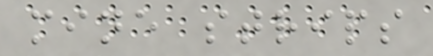mine strips
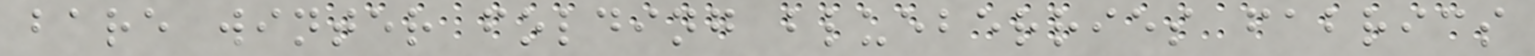bare winter folding blueberries fabrics
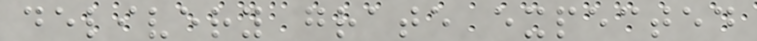delivery grate expected
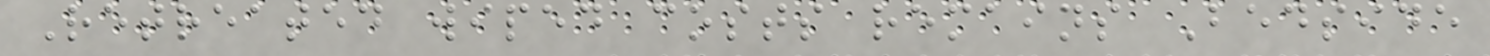Retreated wiped costs remains Bedside
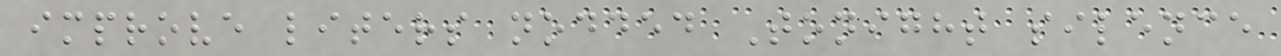improve liters nodded Tonight silence
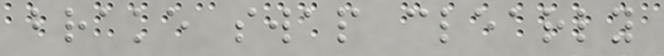brake swap clearly
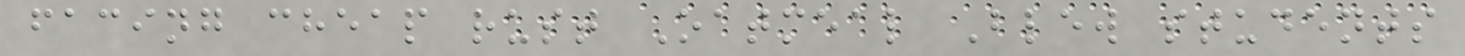facing cheap rust Oatmeal Blew students
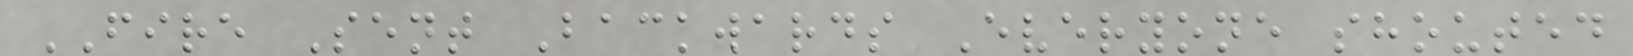FIRE Sent Backwards Everyone shouted
